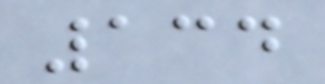134
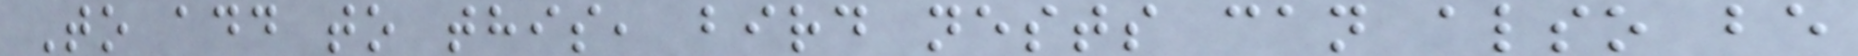To add to this, bird nests can also be
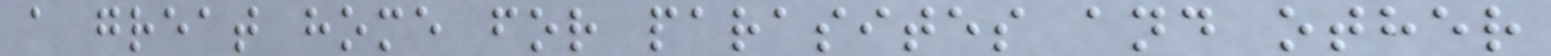a great home for parasites and other
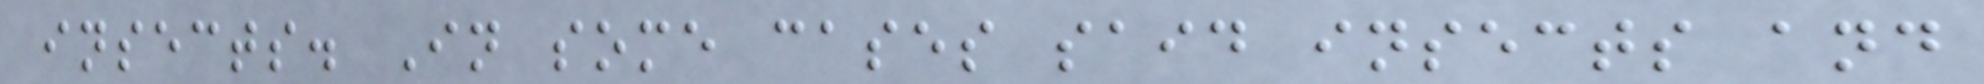insects. In some cases said insects and
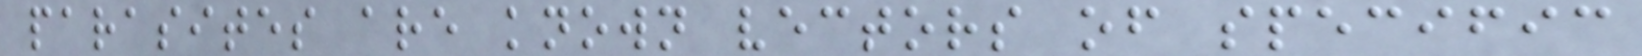parasites are known vectors of specific
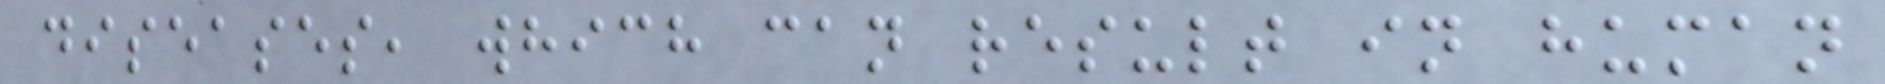diseases, which can result in human
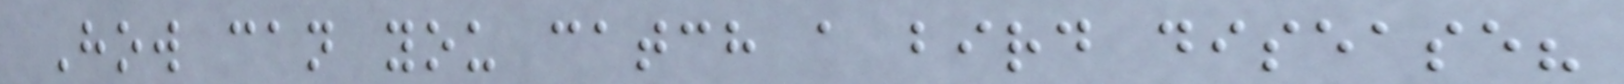How can you catch a bird disease?
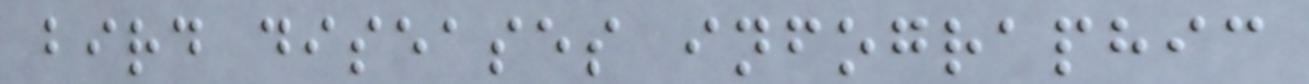bird diseases infographic
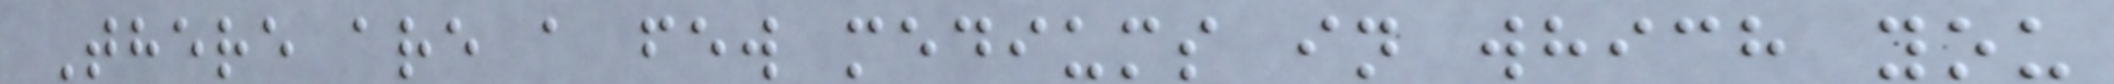There are a few mediums in which you
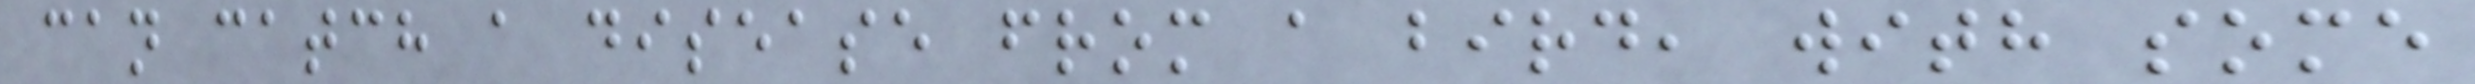can catch a disease from a bird, with some
